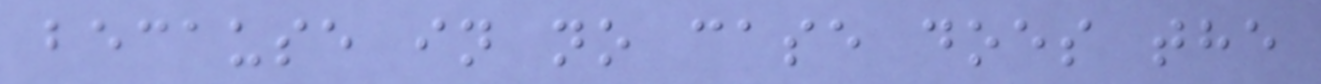because in no case does the
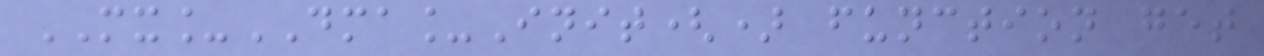MX_DMA_Init() function get
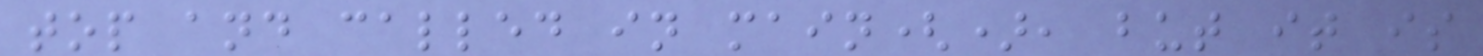top and called in main(), but it is
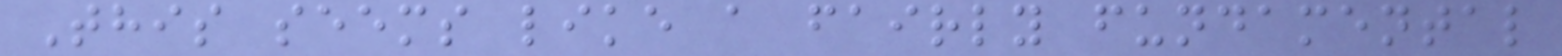This seems like a fairly fundamental
